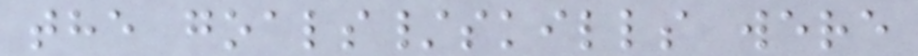the goals/skills were
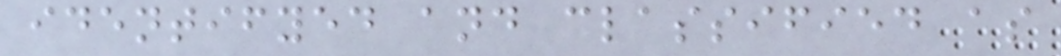identifyed and classified as
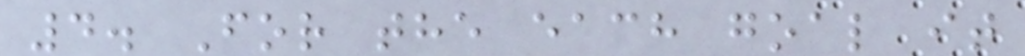4. For the each goal it
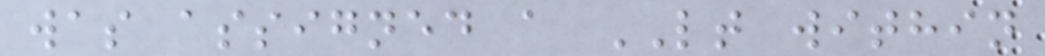was assigned a LT within
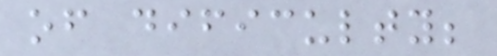of dificulty;
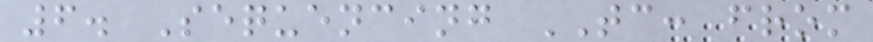6. Sequencing TC: from
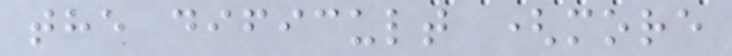the dificult (more
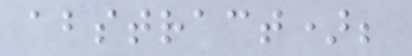abstract);
